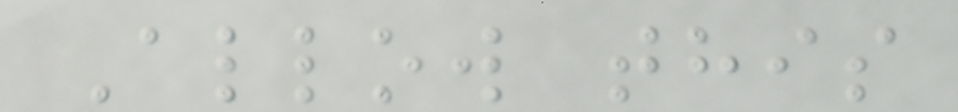Allow this
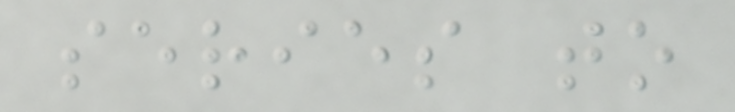series to
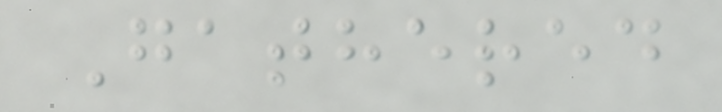Gathered
